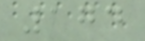174
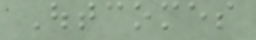Outcomes
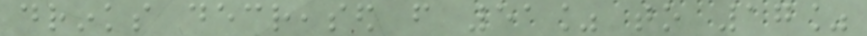drinks decreased from 51% to 17%
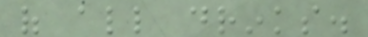of all drinks.
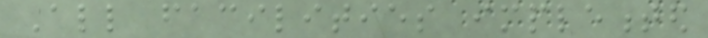All facilities implemented
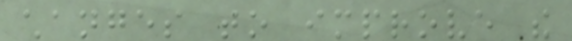changes to improve the
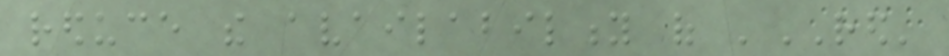reduce the availability of 'RED'
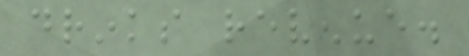drinks revenue.
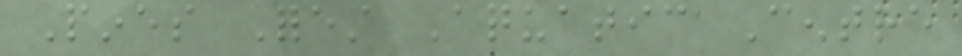Pines Forest Aquatic Centre
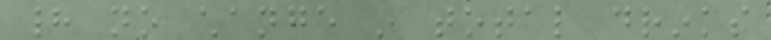had no change in total drinks
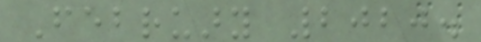February 2020.
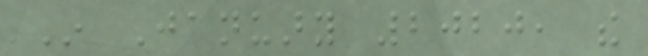In January 2020, the
